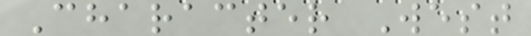Character West
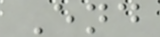End
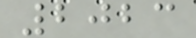2023
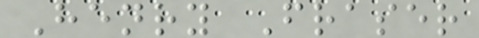Henry Fraser
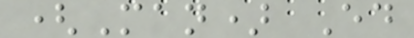(Man) Ed
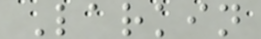Larkin
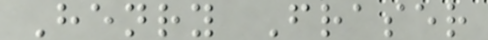Henry Fraser
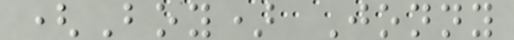(Boy) Jonny
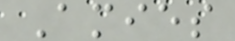Amies
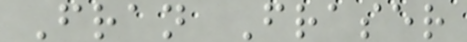Fran Fraser
